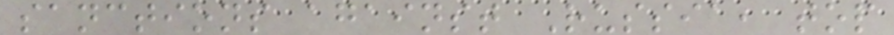sanctions against Russia, top
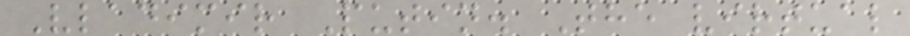Vladimir Putin. The virtual
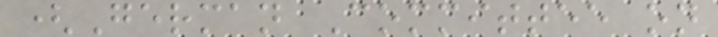(German Committee on
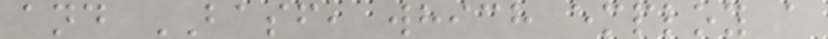and BASF, which employ a
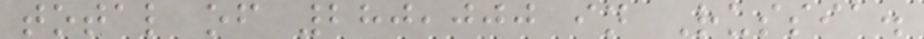total of 280,000 in Russia.
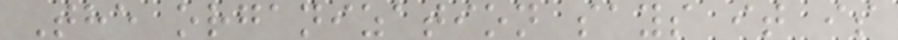The organization says it is
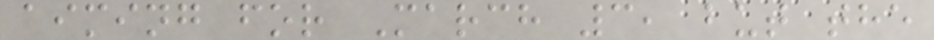aiming for March 3, but the
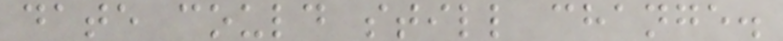date could still change.
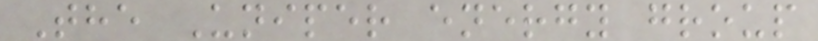The Uniper energy group
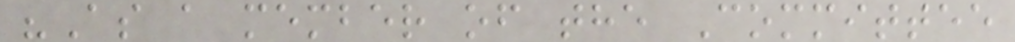"As a member of the Committee
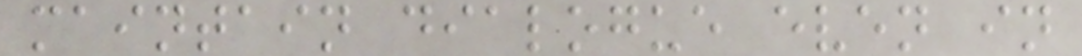maintain dialogue even in
